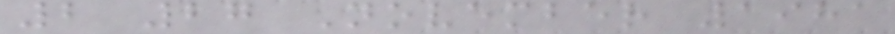2 27 November 1981
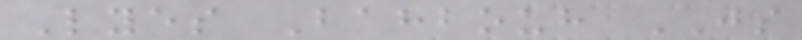Lyes Bahbouh JS
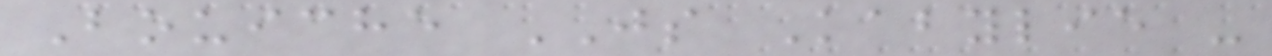Bouiche JS Kabylie -
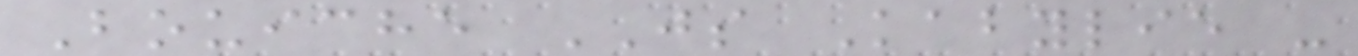Bouiche JS Kabylie -
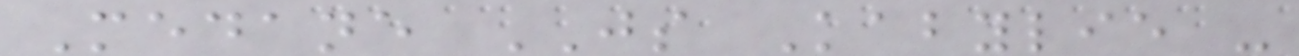Medane JS Kabylie -
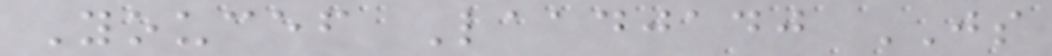Youcef Laadjadj JS
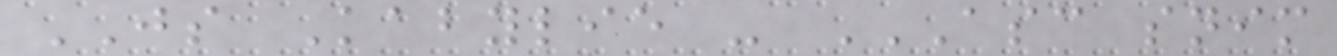JS Kabylie - ASC SNIM
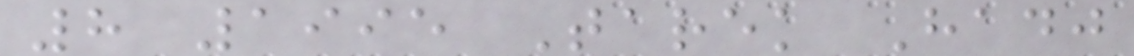8 1995 Tarek Hadj
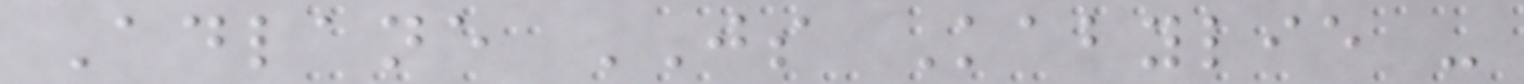Adlane JS Kabylie -
